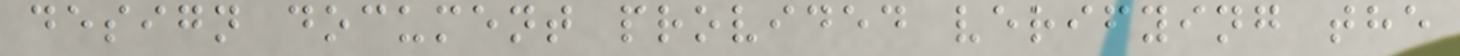design document provided verifying the
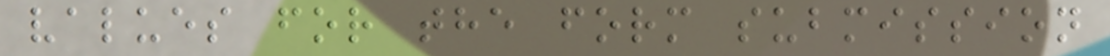values for the form submission
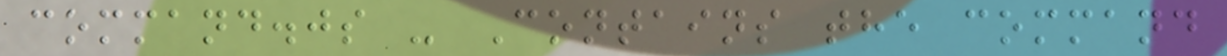command.js - Contains the command
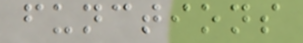functions
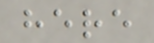here
